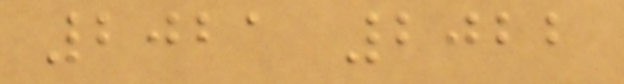2021 2022
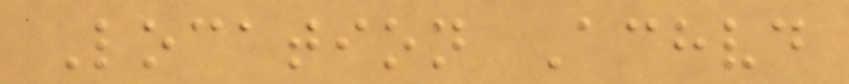Location Achvd
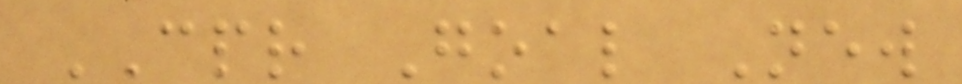CPR Goal New
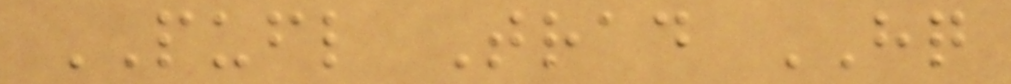PUFL Trad HQ
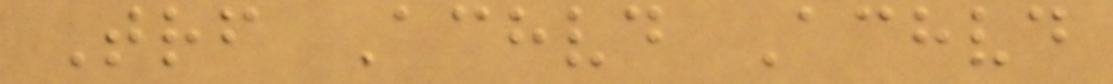Trf Achvd Achvd
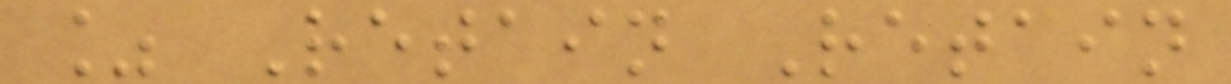% Retain Retain
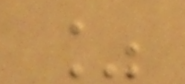%
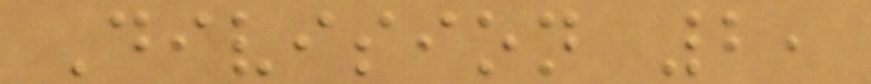Division 2,
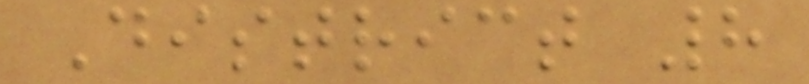District 8
